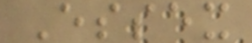Essex
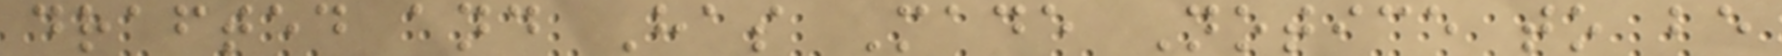drafted and Has Made Notice to be
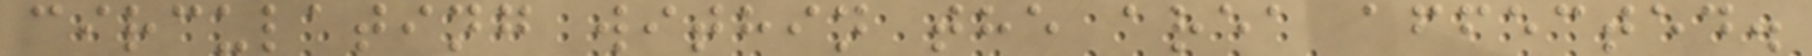circulating within the area affected.
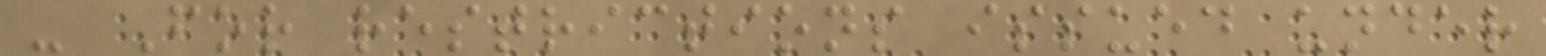- For restrictions issued under
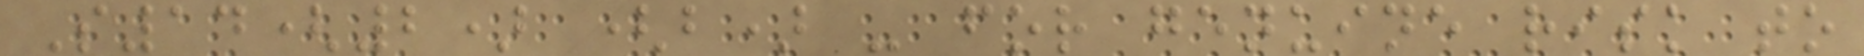S14(2) (b) - for genuine risk to
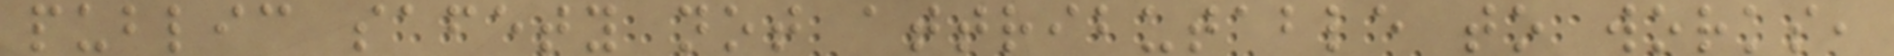public safety not attributable to works,
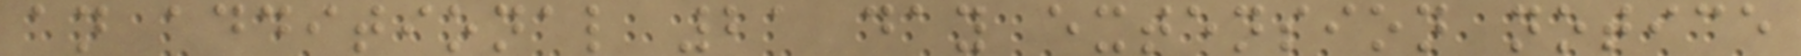an additional 21 day extension notice
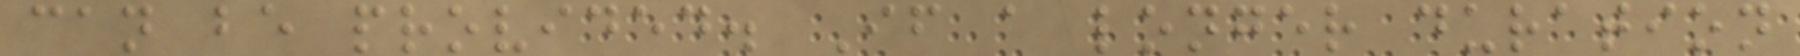can be provided. If a longer duration
